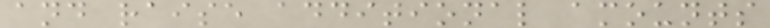and raise additional amounts
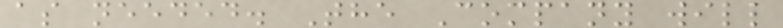as needed. The Company will
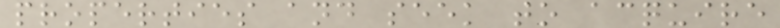properties and seek to acquire
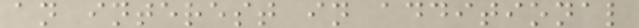an interest in additional
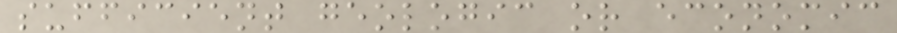sufficient geologic or economic
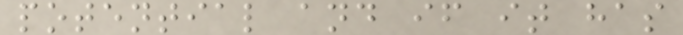potential and if it has
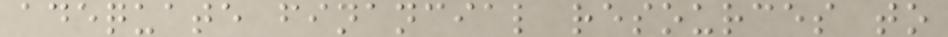adequate financial resources to
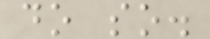do so.
